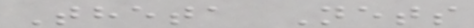Theta Nets
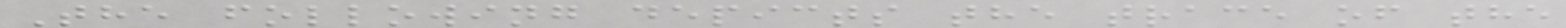The following depicts the trace of the
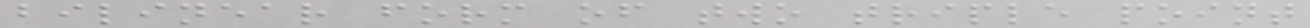bilinear form of two triple point
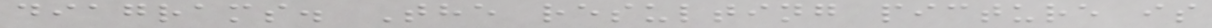diagrams. The resulting picture is
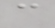c
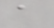a
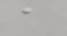a
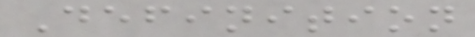Definition
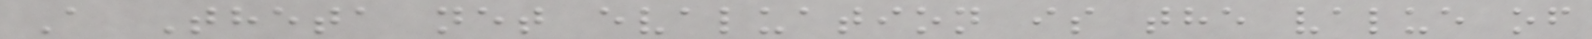A Theta net evaluation is the value of
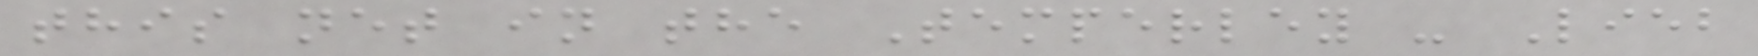this net in the Temperley - Lieb
